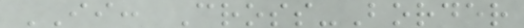II: Cross-Border
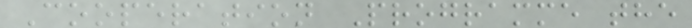Cooperation Programme the
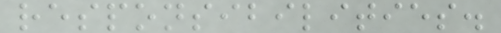responsibilities.
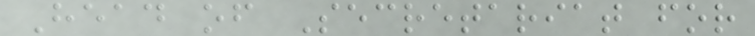Head of Secretariat for
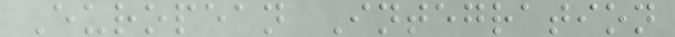European Integration
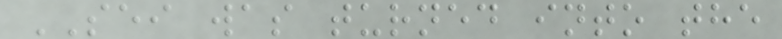SEI was turned into the
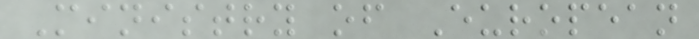Ministry of European
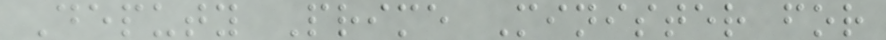Deputy Prime Minister for
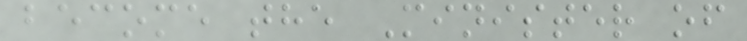become the Minister of
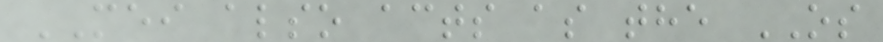MEI also acts as the OS
